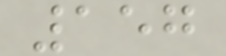157
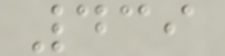439
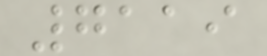7119
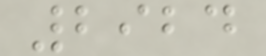2924
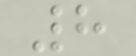8
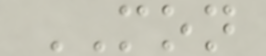MON
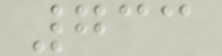733
